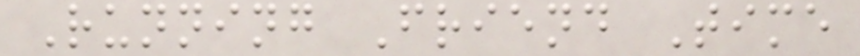Running Friend Time
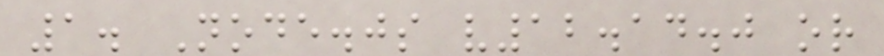1. Node.js v12.14.0 or
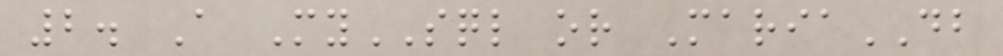2. A MySQL or MariaDB
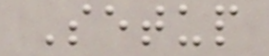Setup
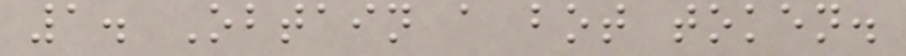1. Obtain a bot token.
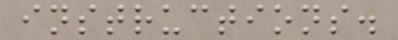instructions.
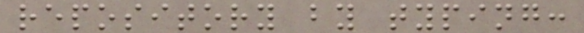repository by typing:
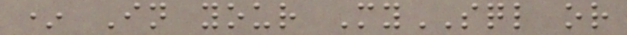* In your MySQL or
